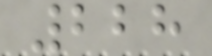228
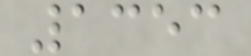1353
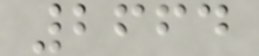2664
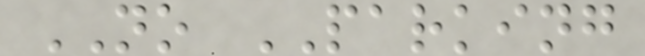NO PARKING
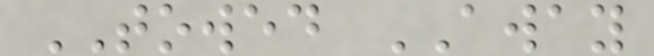TOWED AWAY
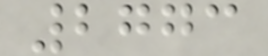2773
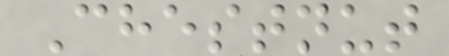Chestnut
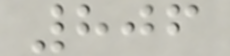806
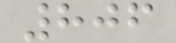806
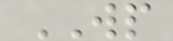WP
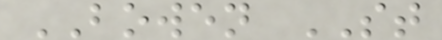BOWEN ST
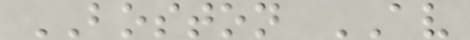BOSTON AV
